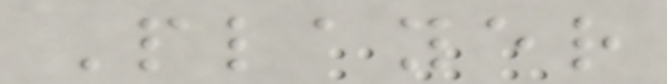Player
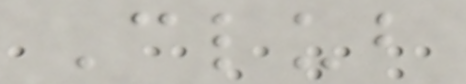Club
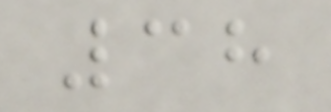38
